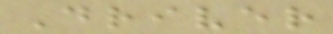Driver
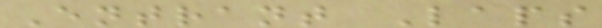Entrant Laps
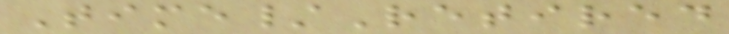Time/Retired
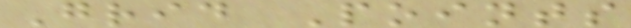Grid Points
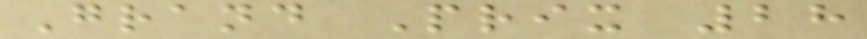Grand Prix 28
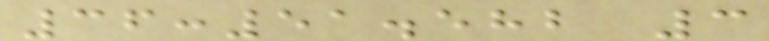36:51.582 3
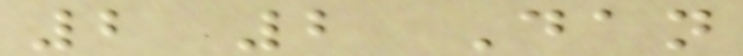2 2 Dan
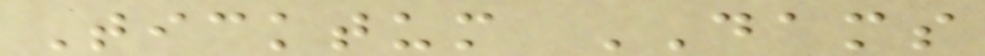Ticktum DAMS
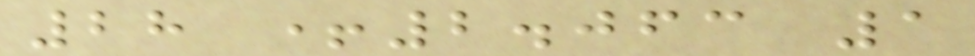28 +2.063 1
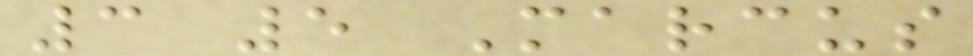3 5 Marcus
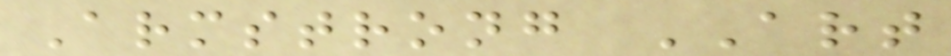Armstrong ART
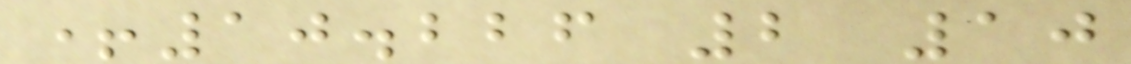+10.226 2 10
